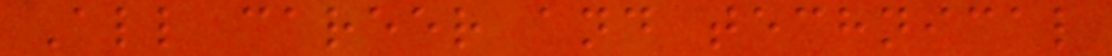All career and technical
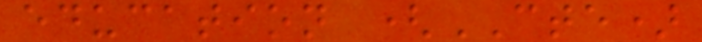education (CTE)
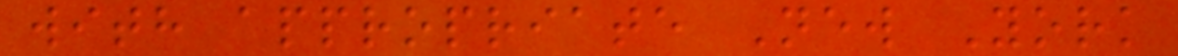with appropriate New York
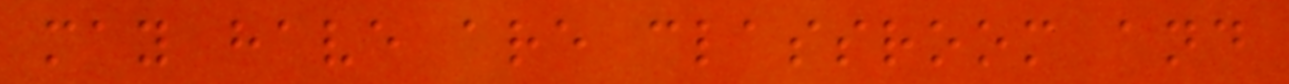may have are classroom and
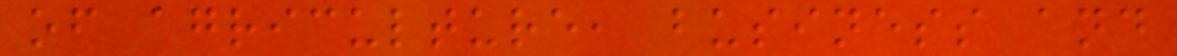of agriculture, business and
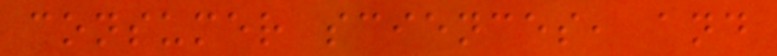consumer sciences, and
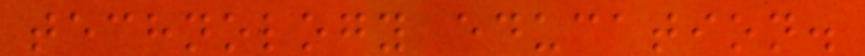technology education.
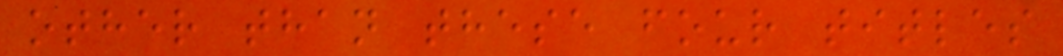other than these four titles
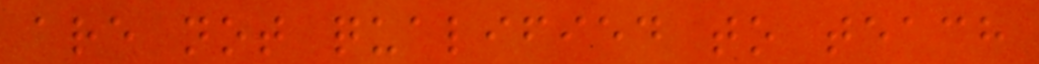are not qualified to teach
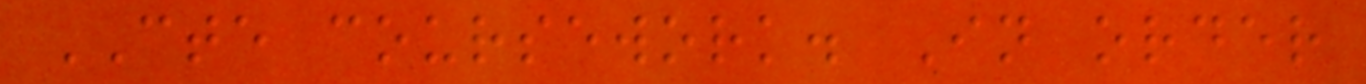CTE coursework. In order
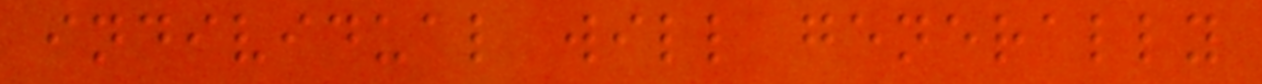individual will generally
